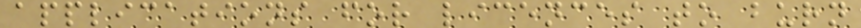applications for licences to burn
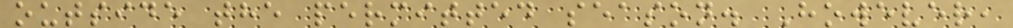outside the permitted season. However,
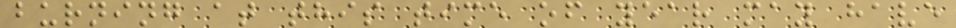burning at this time of year may have
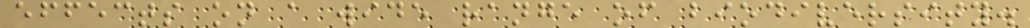effects on a wide range of biodiversity.
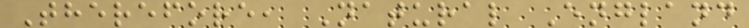Therefore, Natural England
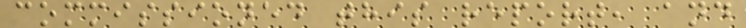commissioned this report, and
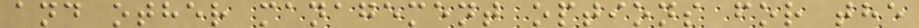and other management options for the
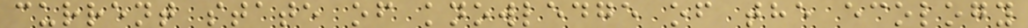current state of knowledge of the ecology
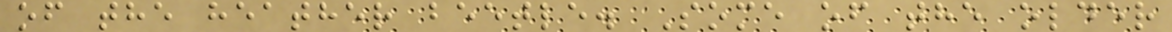of the heather beetle. Some of the older
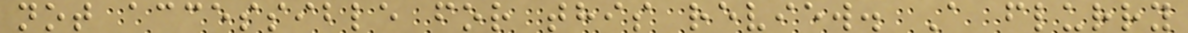not accessible for this review. A flurry
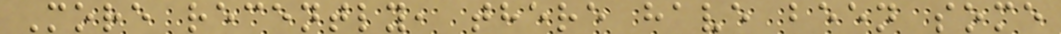More recently, there have been some
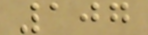107
